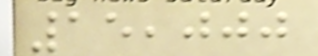15,000
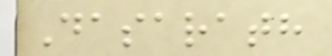Dasarath
